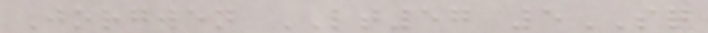Jorgwen LT57 5SQ
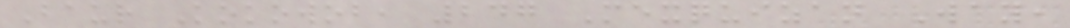Baur Kokowob, 247 Mexquizan Way,
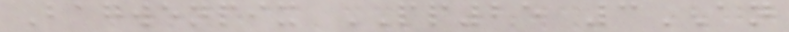Bagwenpix PP25 3AN
